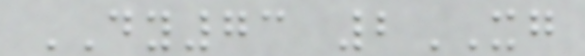DY73 2XG
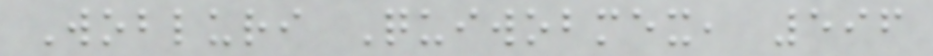Wobluri Quiwobmex, 596
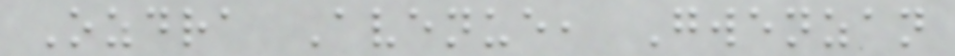Ozdra Avenue, Gwenzan
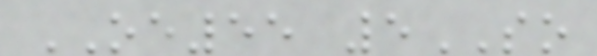OE55 5SO
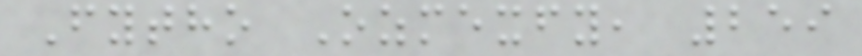Fytho Ozmexfy, 259
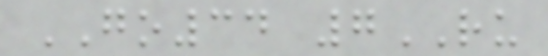GO34 7RU
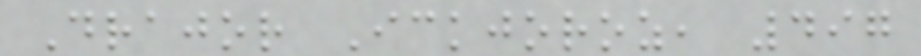Drajor Ickjoroz, 497
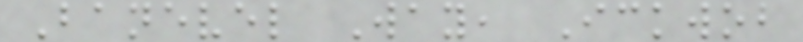Banevel Way, Ickwob
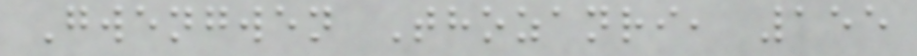Gwengwen Thozanri, 155
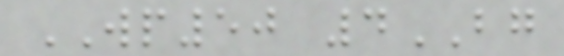WP50 4BG
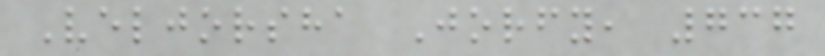Veljorsha Jorfy, 737
